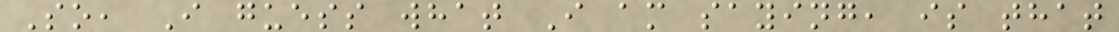So, I guess what I am saying, is that
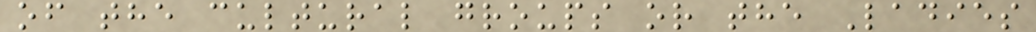of the cultural groups or the Ladies
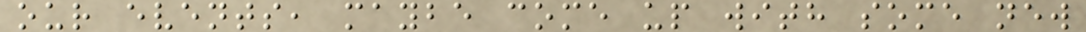our events, maybe come up with some new
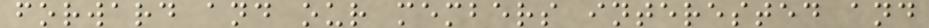forward and our members interested and
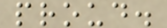proud.
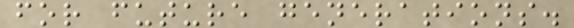for future generations.
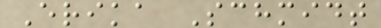Erika Schmidt
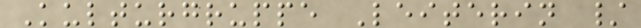Kulturgruppe Leiterin /
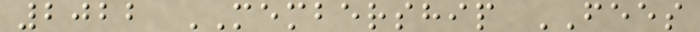2022 MEMBERSHIP FEES
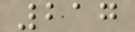217
